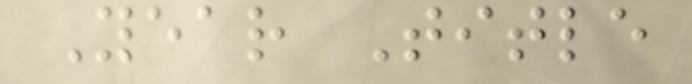Year Title
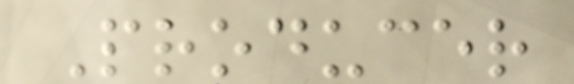Producer
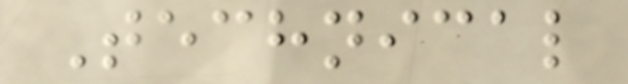Technical
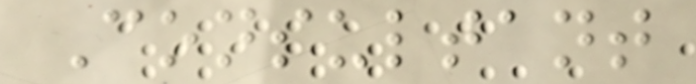Consultant
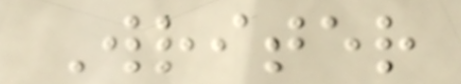Writer
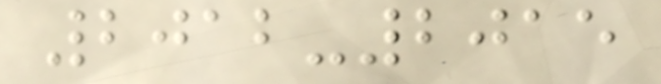2012-2015
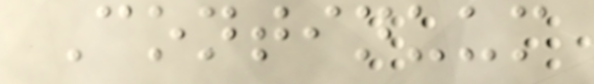Continuum
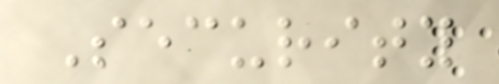Security
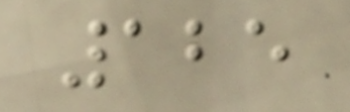125
